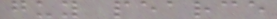guy pearce
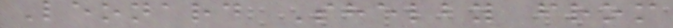Leonard Shelby from
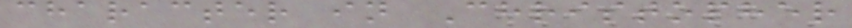character in Christopher
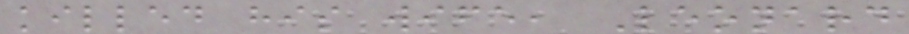killed his wife, Leonard
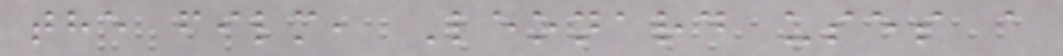the film, Leonard uses a
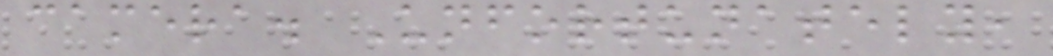camera. Unfortunately,
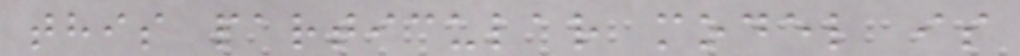this particular model is
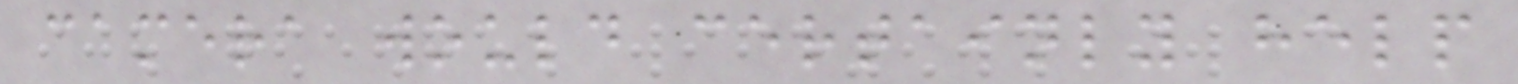camera would certainly help
